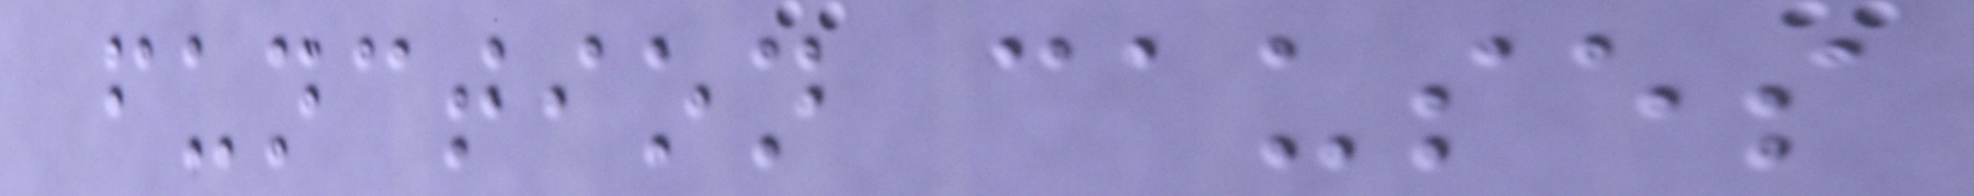function causes
